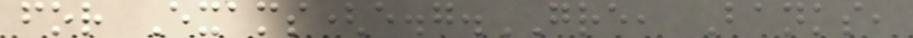for Exams(e.g.GRE, Banks,
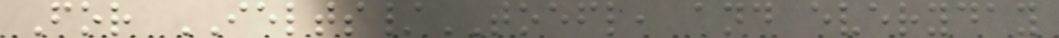For IELTS/TOEFL, and everyday
